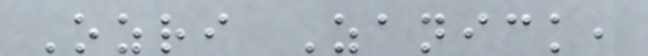Ozri Zanick,
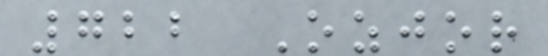722 Ozjor
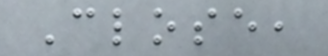Close,
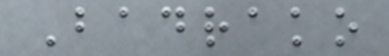Badrako
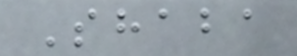Shaba
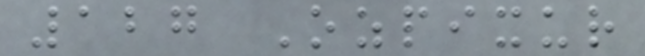127 Ozpixur
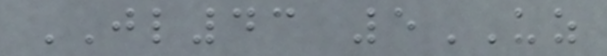JL43 5UZ
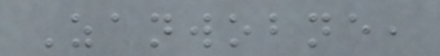Zanwobne,
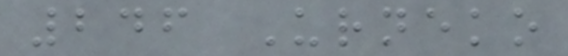246 Urneko
